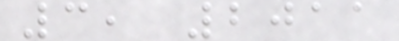3, 2011
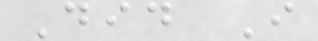Did I
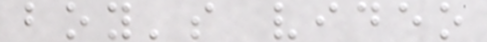boy's video
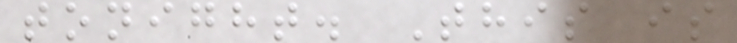tonight. This is
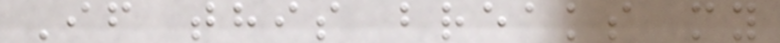If this breaks my
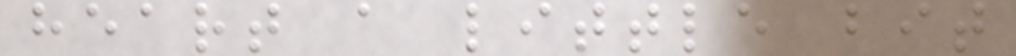heart a little bit
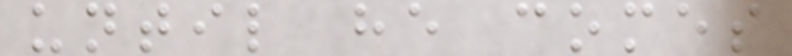until he comes
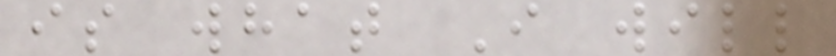is what I will
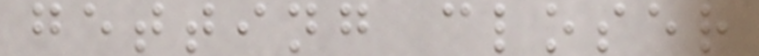getting closer
